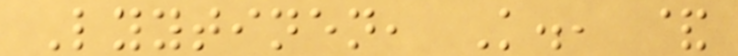Lyytinen, K., &
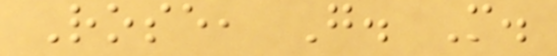Rose, G. M.
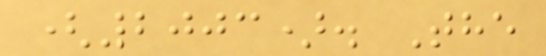(2003). The
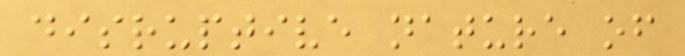disruptive nature of
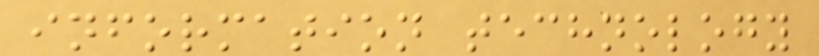information technology
